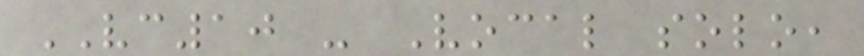VC10 - Vocal solo,
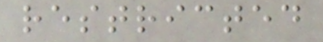restricted
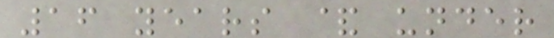16 years & under
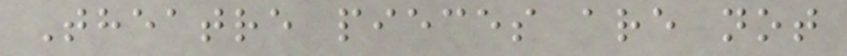Theatre pieces are not
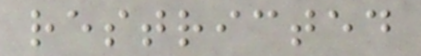restricted
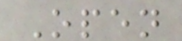Open
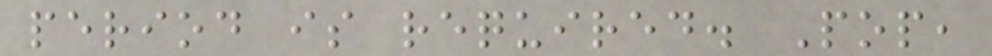period is required. Pop,
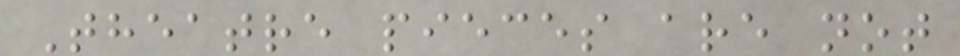Theatre pieces are not
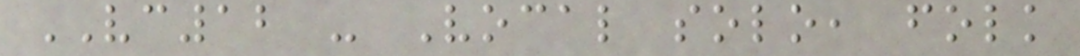VC12 - Vocal solo, folk
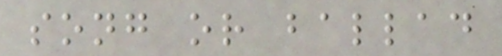song or ballad
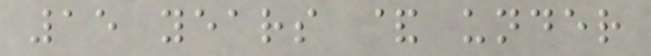15 years & under
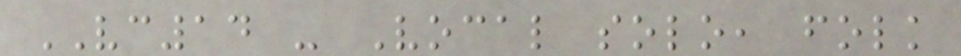VC14 - Vocal solo, folk
